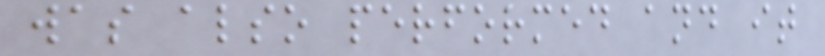was also performed and it
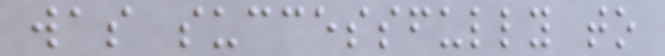was successfully to
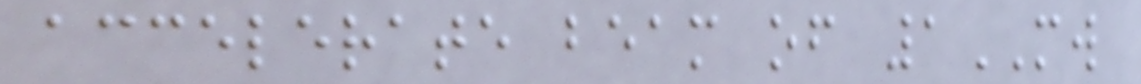accelerate beam of 1MW
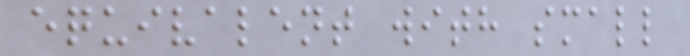equivalent with small
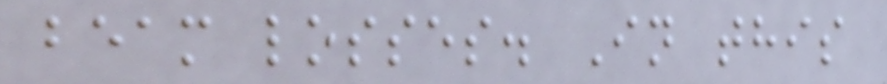beam losses. In this
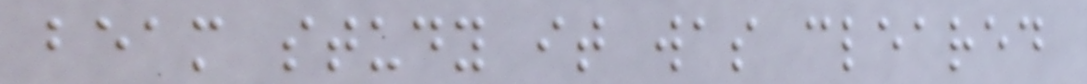beam study it was cleared
